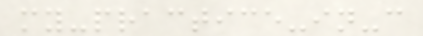my-practice-in-c
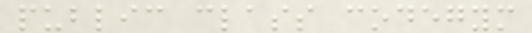public class codegym
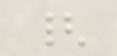{
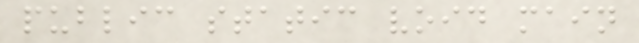public static void main
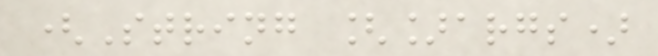(String []args)
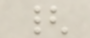{
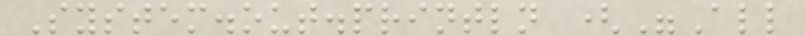System.out.println ("All
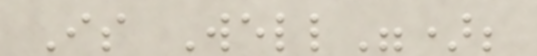Is Well");
